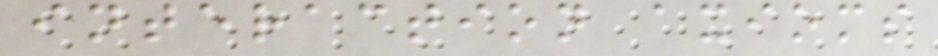interaction axioms
